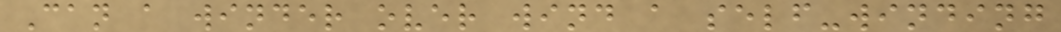Can a winder over wind a self-winding
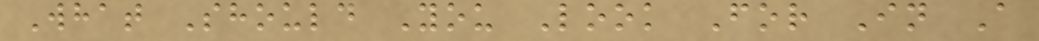What Should You Look For In A
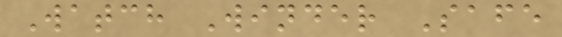Watch Winder Safe
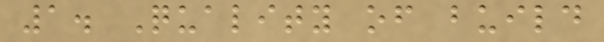1. Quality of build
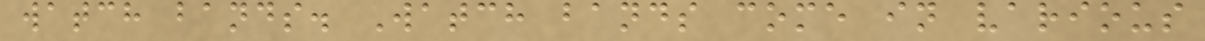watch bands. Watch bands come in various
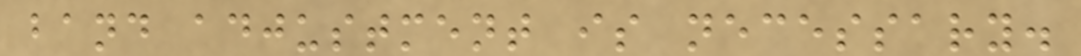band adjustment is necessary.
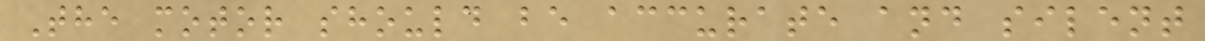The motor should be accurate and silent
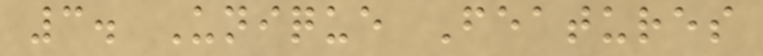3. Unique Features
